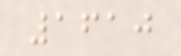1610
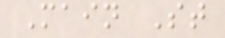Main St
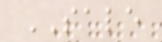SALE
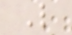L
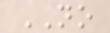NO
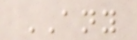ANY
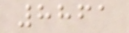8861
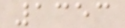1353
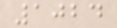1024
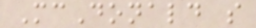McDonald s
